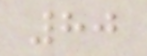80
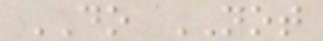DO NOT
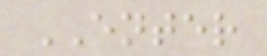ENTER
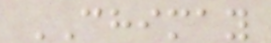CHIMAY
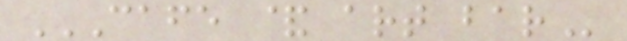CAFE & ART BAR
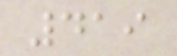419
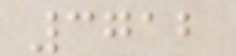3712
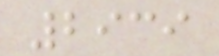2939
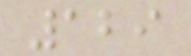129
